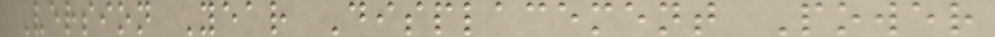Version Year Displacement Power
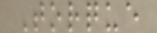Torque
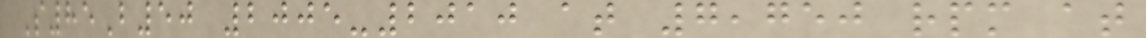S85B50 2005-2010 at 7,750 rpm at
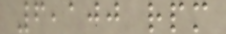6,100 rpm
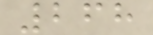268
